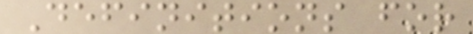Definitions for
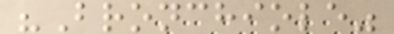"Bronchiole"
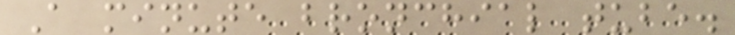A minute bronchial tube.
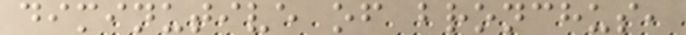diminutive of bronchus,
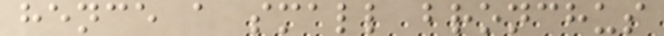hence a small bronchus
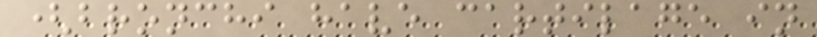(bronchi have cartilage in
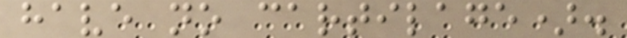have no cartilage).
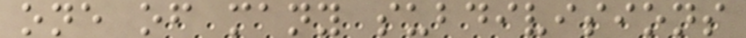one of many subdivisions
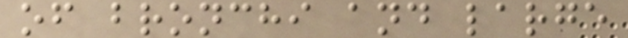of bronchi and large
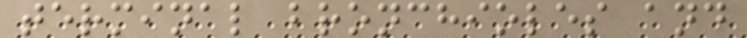terminal bronchioles and
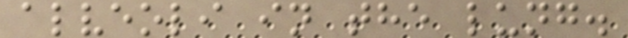alveoli in the lung.
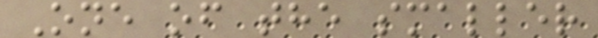One of the smaller
